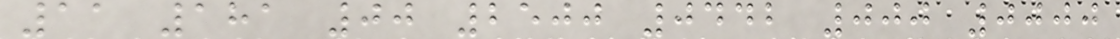11 181 00 2500 0442 000 0000
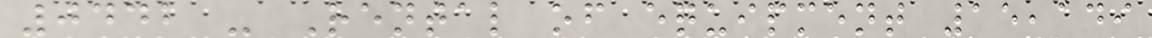0442 - Rental of equipment 15,149
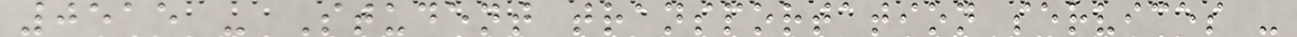0515 - Student transportation services -
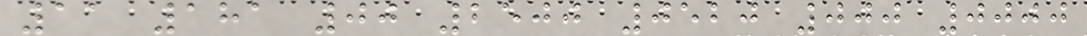11 181 00 2500 0520 000 0000
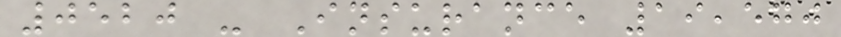0520 - Insurance 19,570
